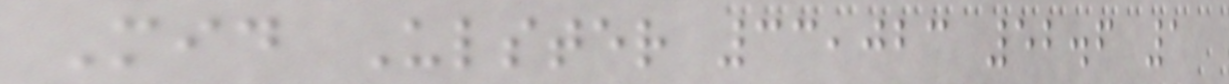Mid Ulster 33,023 52.6 1
